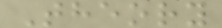Theory
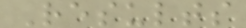Results
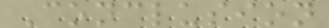Conclusion
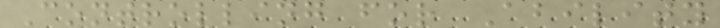Controlling for Ability
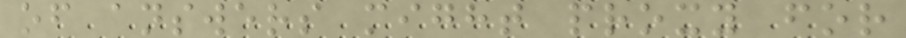of answers might proxy for
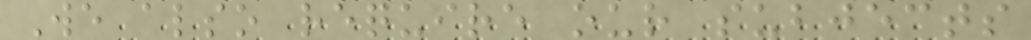We also require our subjects
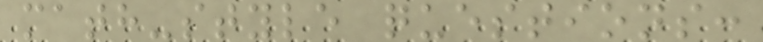math-style questions:
